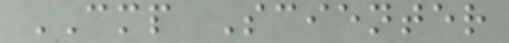CMP Scienter
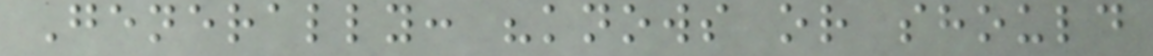Generally: "knows or should
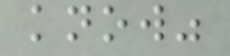know"
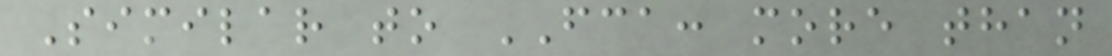Similar to FCA: more than
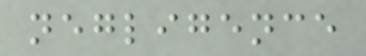negligence
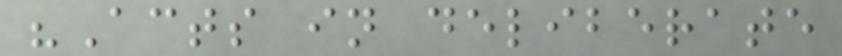"Acts in deliberate
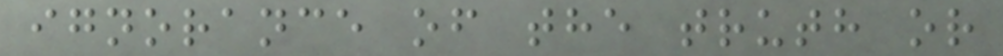ignorance of the truth or
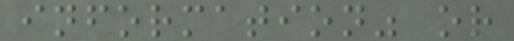information" or
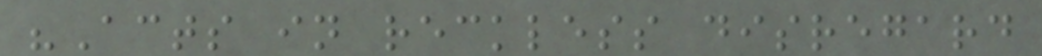"Acts in reckless disregard
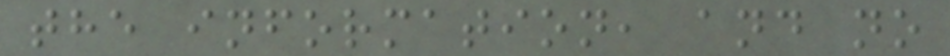the information, and no
